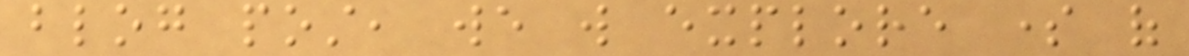blog post, we will explore some of
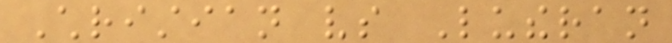Christian vs Lutheran
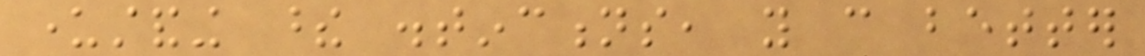understanding these distinctions, you can better
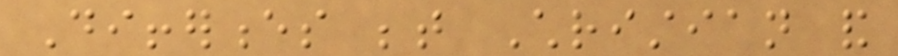Differences between Christian and
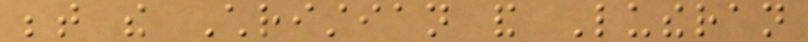between the Christian and Lutheran
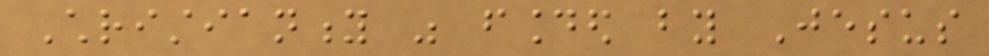Christianity was founded by Jesus
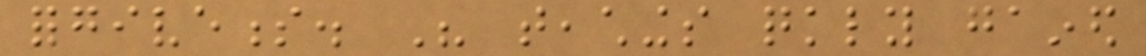forgiveness. His teachings quickly gained
